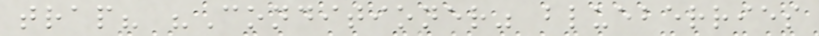trap? "Conditioner" blueberries
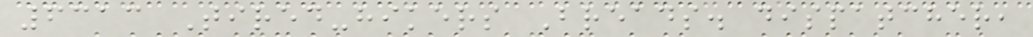6313 Tired-hikers Breads. dispatcher,
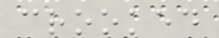crooked
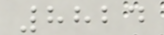8824
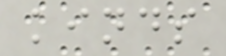kinds
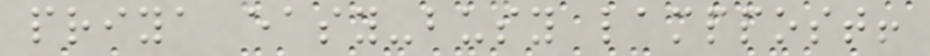priya easy-busy lamppost!
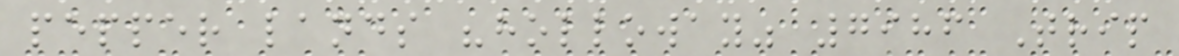pepper lands "holloway" 7986 Trip
